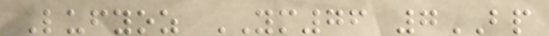Lufyoz YM76 7BP
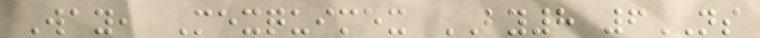Way, Mexquimex BY8 6NS
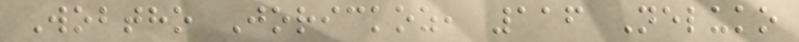Wobtho Jorickoz, 116 Neluko
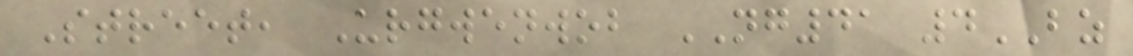Street, Urgwenwob NG41 4BZ
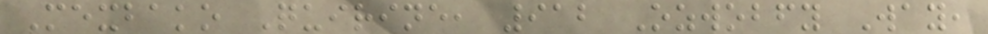Mexbako Quirine, 912 Ozwobfy Way,
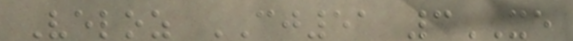Veloz CJ51 3XE
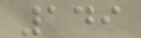149
